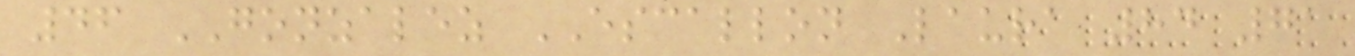46 GONZALEZ ESCALLON Laura 84 71
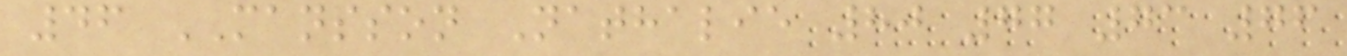46 MANSSON Nathalie 80 77 73 76
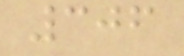306
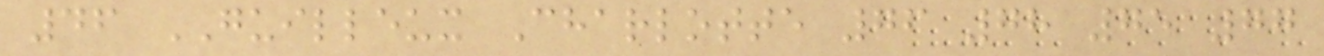46 GUILLEUX Charlotte 76 78 75 77
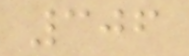306
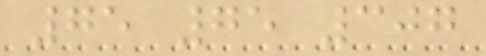75 75 307
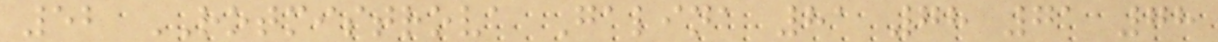52 ROTMISTROVA Galina 81 78 71 78
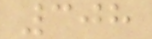308
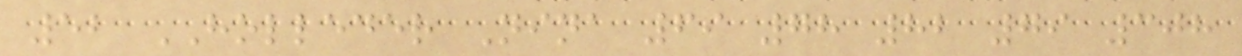52 HOLLEDER Nina 69 78 82 79 308
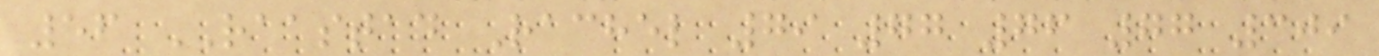56 RAASTAD Rachel 79 77 76 77 309
